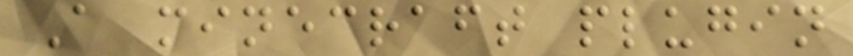A minecraft plugin
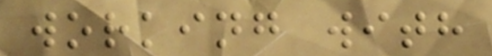working with
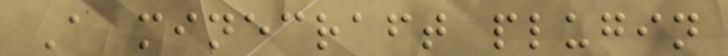A minecraft plugin
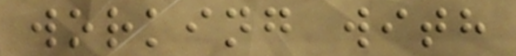working with
